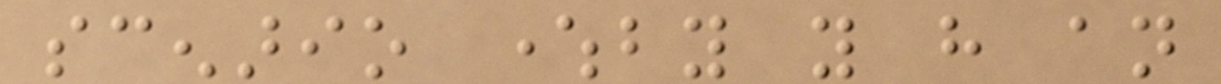scenario whereby you have an
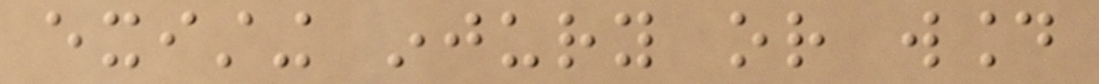existing injury or wound
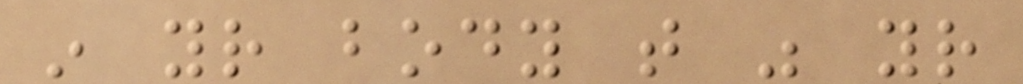in your body that was your
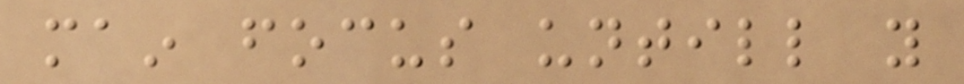main focus untill you
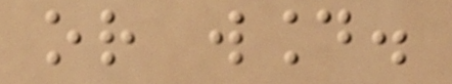or wound.
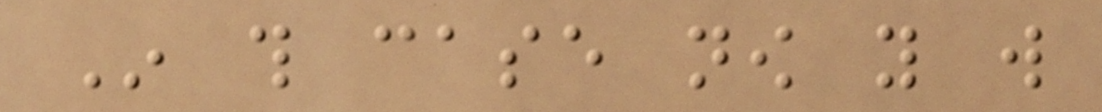In this case now you will
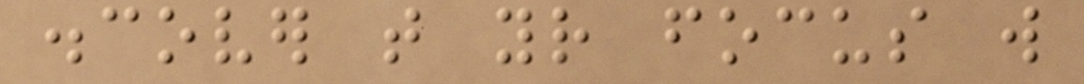discover that your focus will
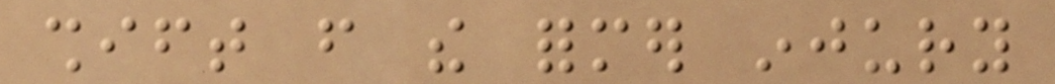shift from the former injury
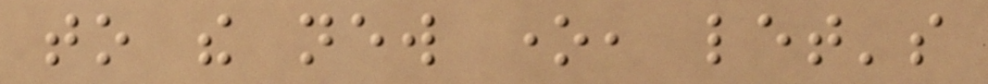to the new one, let's
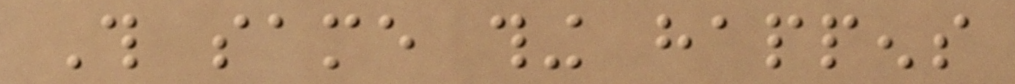This same thing happens
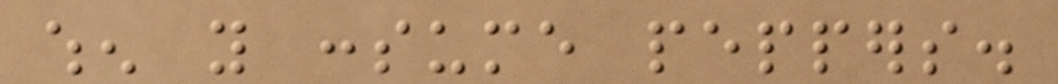when you consume peppers.
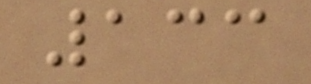133
